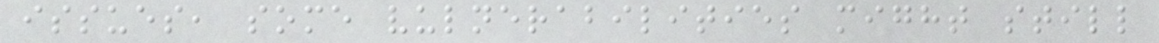issues, some vulnerabilities might still
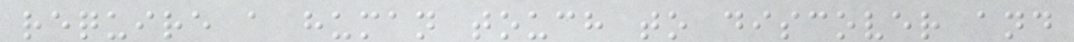require a human touch to discover and
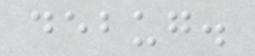debug.
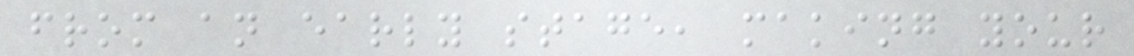from an early stage, making your
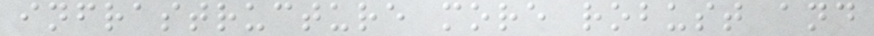infrastructure more robust and
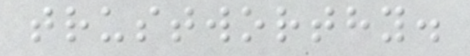trustworthy.
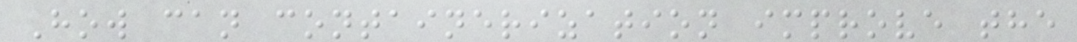How can containerization improve the
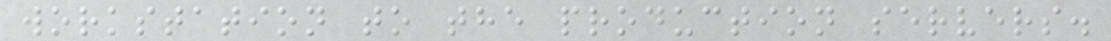workstation to the production servers.
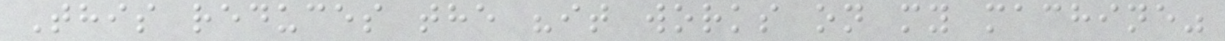This reduces the "it works on my machine"
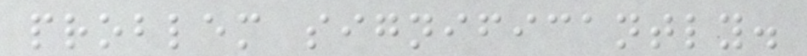problem significantly.
